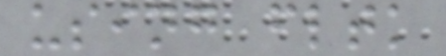using fltk
